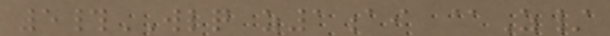5#WLQ z1ai @Z/
